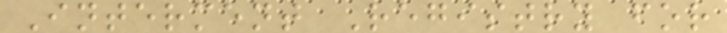Interment Registry for
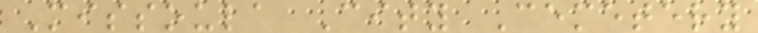Missoula City Cemetery
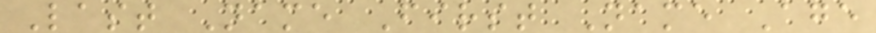Last Name First Name Age
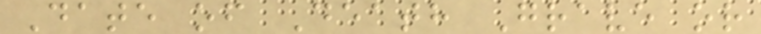Date of Death Grave or
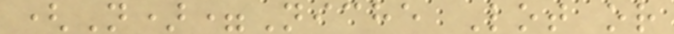(N)=Niche Lot or
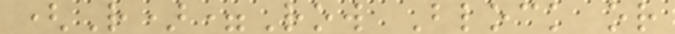(R)=Row Block or
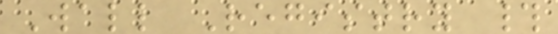Wall Registry #
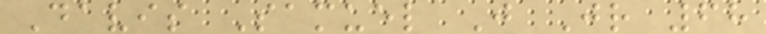Davis Samuel J Jr 68
